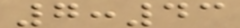7:43
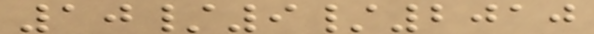10/9/2010
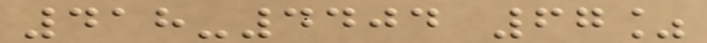418-4404 67%
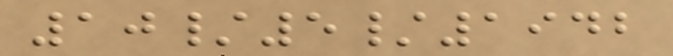10/5/1942
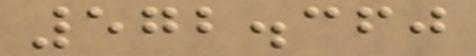572.360
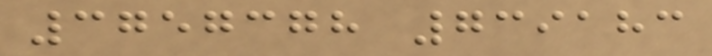3757378 739183
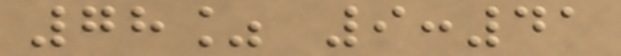78% 9:41
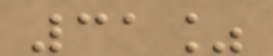31%
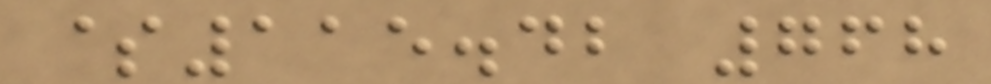$115.42 768
